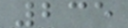235
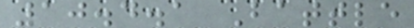10.4.1 Battle
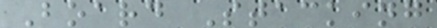Board Stacking
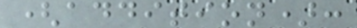(addition):
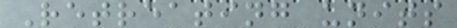Retreating units
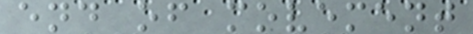end of movement
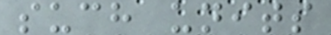such units
